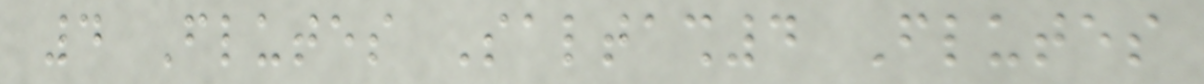4 Flutes Saltash4 Flutes
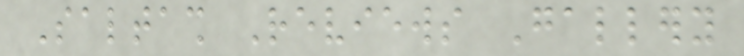Saltash Reviews Gallery
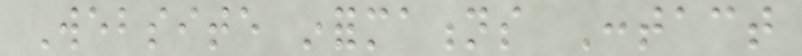Website informations Contact
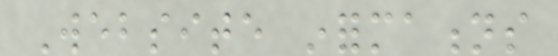Website informations
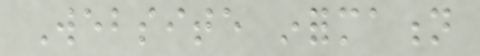Website information
